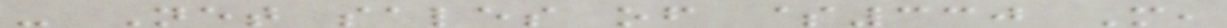- Net sales of $330 M,
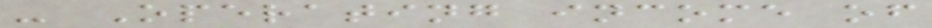- Operating income of
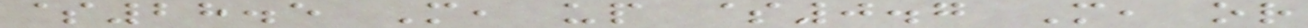$28.5 M, up $0.7 M, or
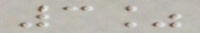3%
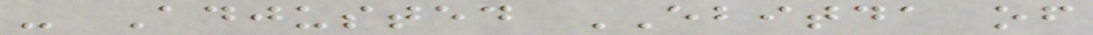- Adjusted EBITDA of
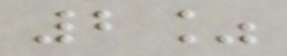2%
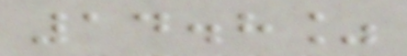14.8%
